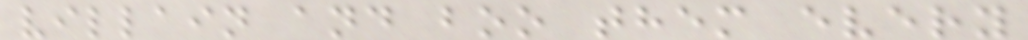villain and boo them every
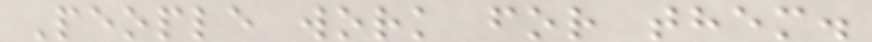People work for them.
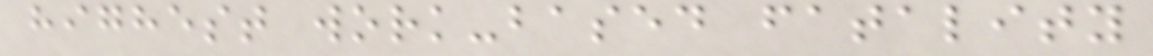highest work-based fatality
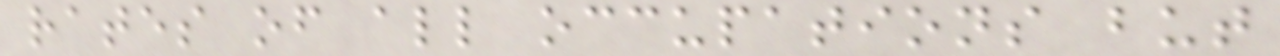rates of all occupations but
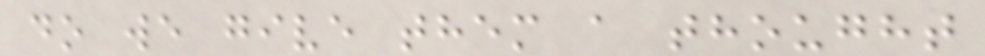do we give them a thought
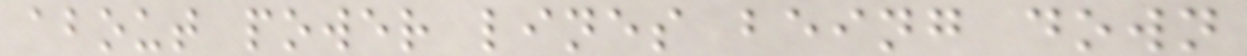about power lines being down
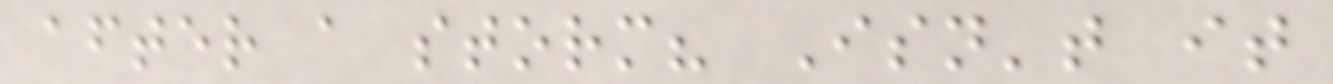after a storm? Isn't it
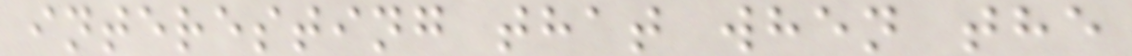interesting that when the
